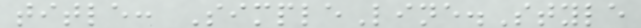title: SimpleLine.Style
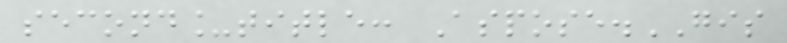second_title: Aspose.GIS
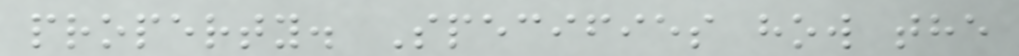property. Specifies how the
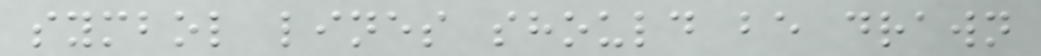symbol lines should be drawn
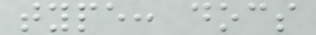type: docs
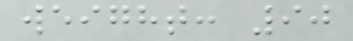weight: 90
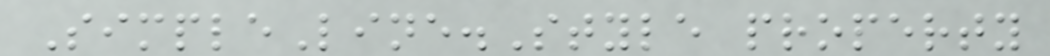SimpleLine.Style property
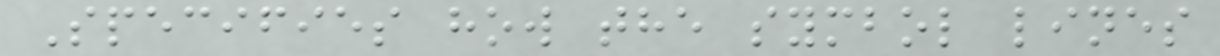Specifies how the symbol lines
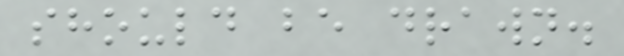should be drawn.
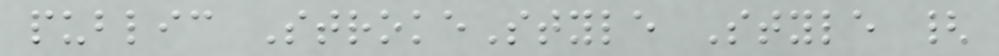public StrokeStyle Style {
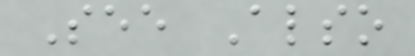See Also
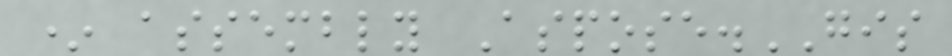* assembly Aspose.GIS
